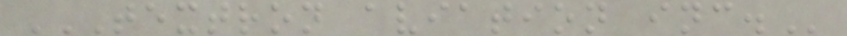TEXTRON AVIATION INC.
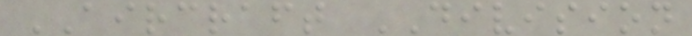AIRCRAFT DIVISION
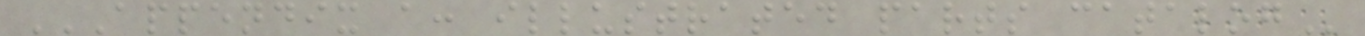APPENDIX A: ILLUSTRATED PARTS CATALOG
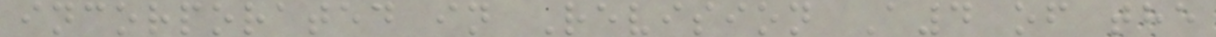incorporated in Revision A4 of the
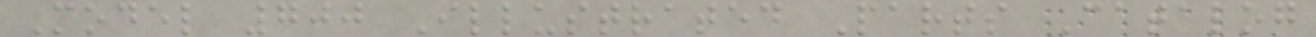Model 700 Illustrated Parts Catalog
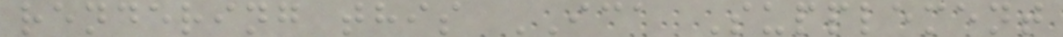rendering this ICA Supplement
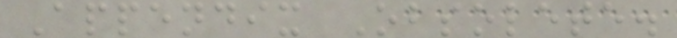Appendix Obsolete.
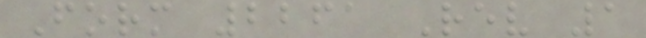Form 2261 Rev 1
